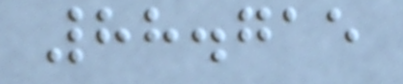88.715
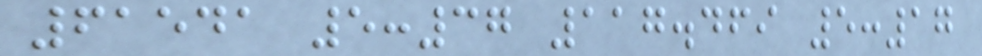61541 5:37 117.469 5:17
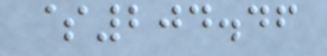$204.46
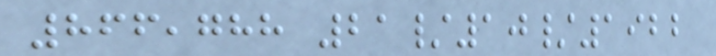866,788 21/10/1922
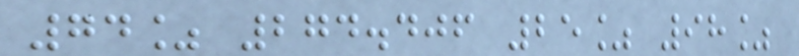74% 274.406 25% 98%
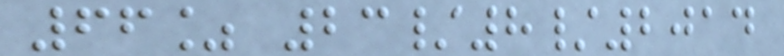66% 23/8/2014
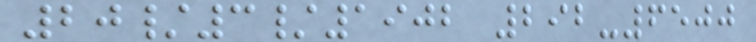20/3/1902 292-6500
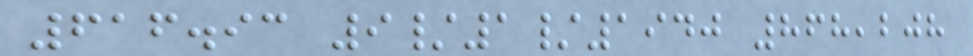616.93 9/1/1940 868,208
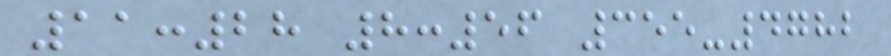11:28 8:56 355-4782
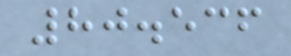80.536
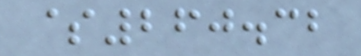$260.32
